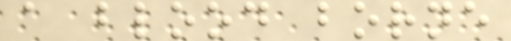a blood borne
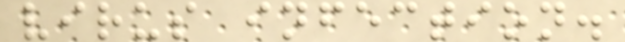virus infection.
